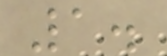1.
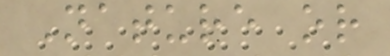Nature or
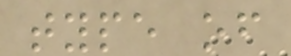type of
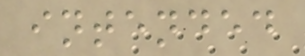intended
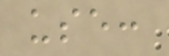use:
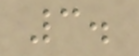3.
